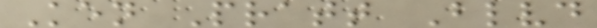Ken Pratt Blvd
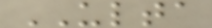ULTA
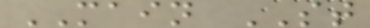MAIN ST
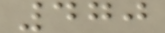470
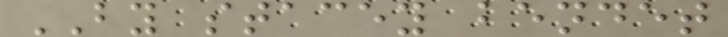BY stacey bendet
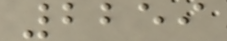2259
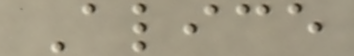Alice
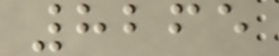8265
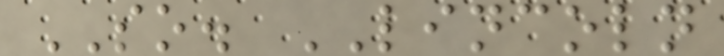SO. LINCOLN
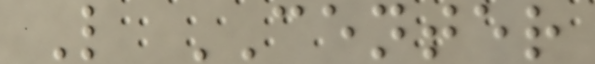L CENTER
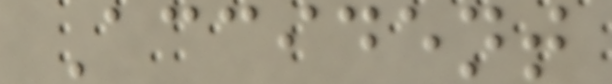Accident
